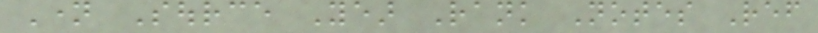Name Source Year Rank Notes Ref
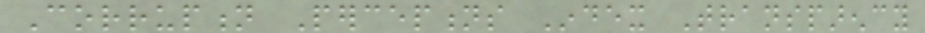Corruption Perceptions Index Transparency
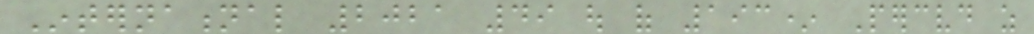International 2021 49 out of 193* Perceived as
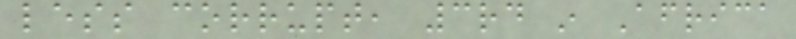less corrupt, 3rd in Africa
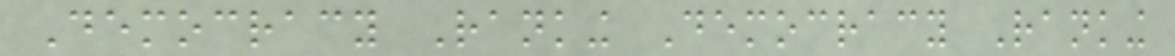Democracy Ranking Democracy Ranking
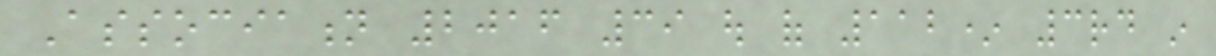Association 2016 39 out of 112* 3rd in
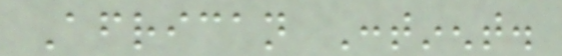African Continent.
